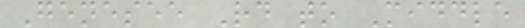Genesee Rd to Middle
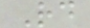Rd
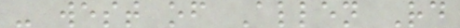- west of Allen Rd
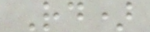Rd)
